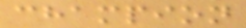champion
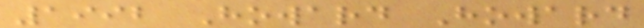1992 Howard Howard
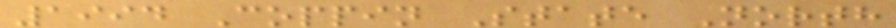1994 Coppin State North
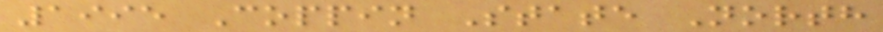1995 Coppin State North
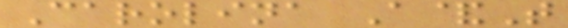Carolina A&T
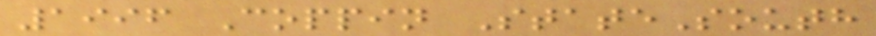1996 Coppin StateSouth
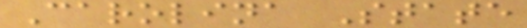Carolina State
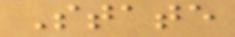State
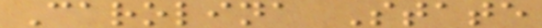Carolina State
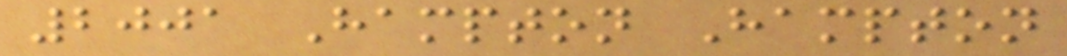2001 Hampton Hampton
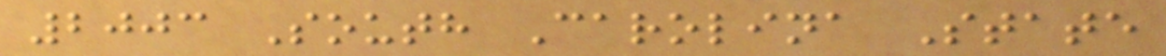2003 South Carolina State
